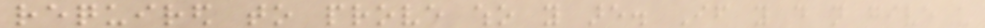required to prove who you are. If you do not give us
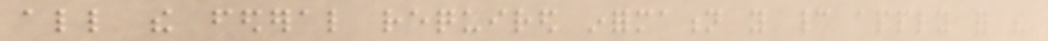all the federal required information you cannot apply for the
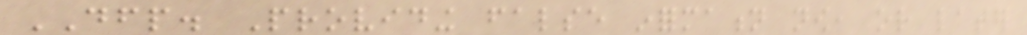DFP. Providing false information now, or later
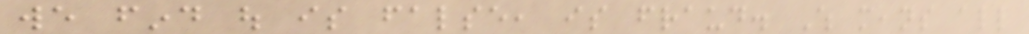we find out is false, is fraud. Which means all
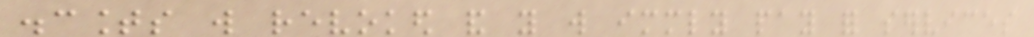discounts will revoked and you will immediately pay for services
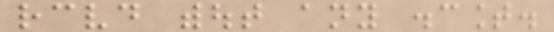received without any discount.
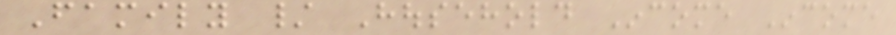Family / Household Income Income
